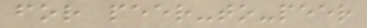for peer-to-peer
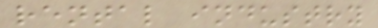rental industry
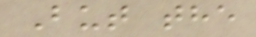But the
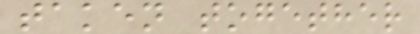taken together
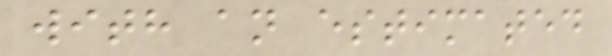with an estimated
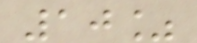10%
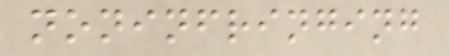noninfringing
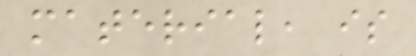material, is
